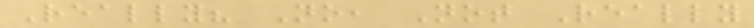Really? No, Not Really
